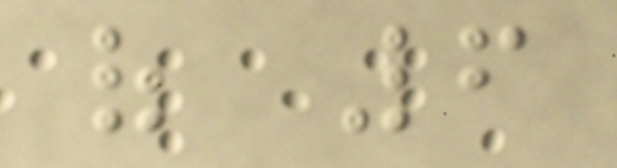of 6
